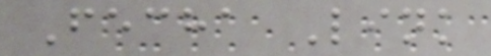Fecha Link
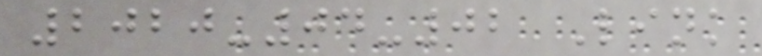2020-04-02 Link
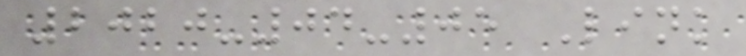2020-04-05 Link
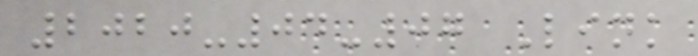2020-04-07 Link
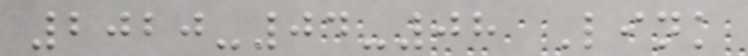2020-04-08 Link
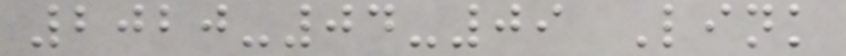2020-04-09 Link
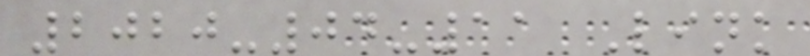2020-04-11 Link
